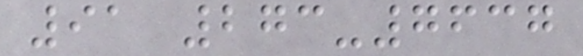91 273-7637
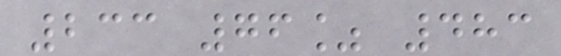233 76% 483
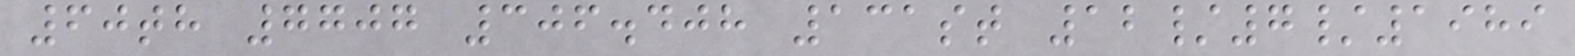60th 7707 306.408 131st 12/7/1989
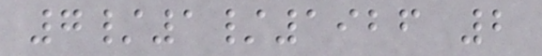7/1/1926 2
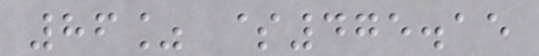86% $475.15
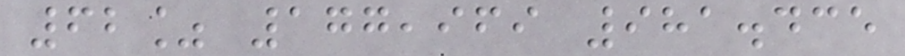62% 177,969 981.435
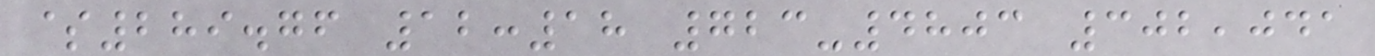$289.76 12:18 723-4803 302,041
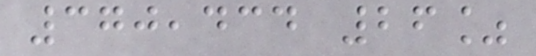370,434 26%
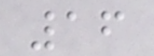16
